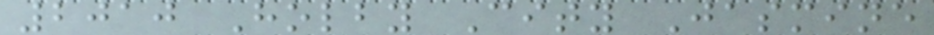2010 Holby City Jasmine
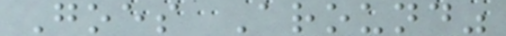Goes Around"
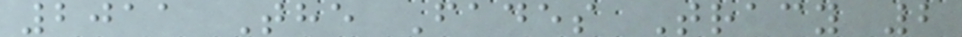2011 The Fades Tracy 2
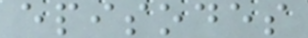episodes
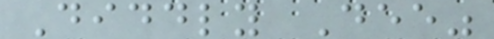Diddly Dee"
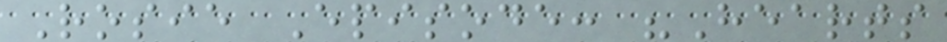Rosie Episode: "Hearts
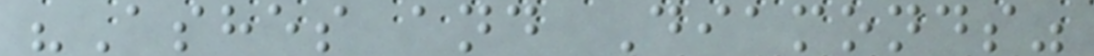"Ashes and Diamonds"
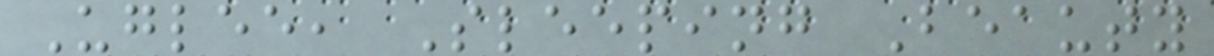Uglee, Sleeping Beauty
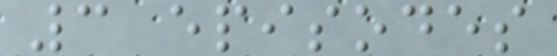3 episodes
